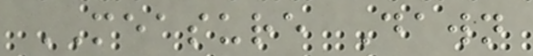MEASURE Dawn
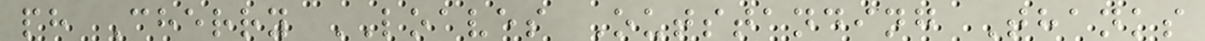ph Cherry LOAVES Outstanding Thanks
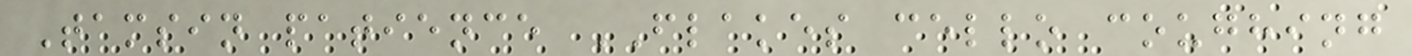Tamsin patience FLAKES cello coughing
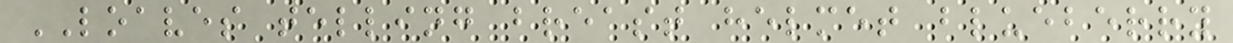LOAVES telling breast helmet blueberry
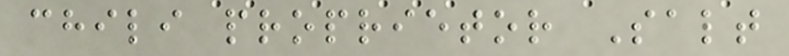chili proprietor Salt
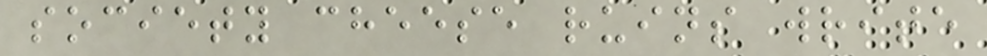society cheese ruins write
